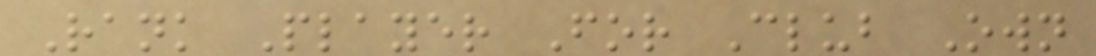Rank Player For Club Own
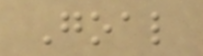Goal
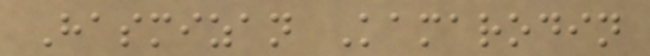Hasmizan Kamarodin
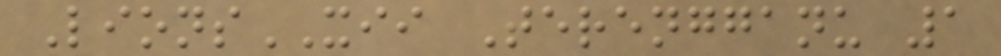LionsXII Terengganu 1
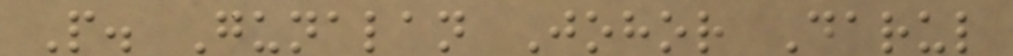P. Gunalan Johor Darul
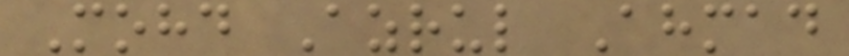Mohd Azrul Ahmad
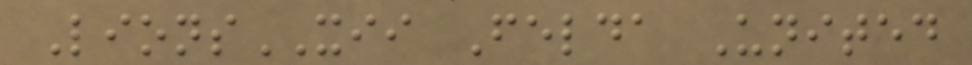LionsXII Felda United
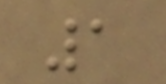1
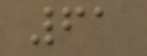61
